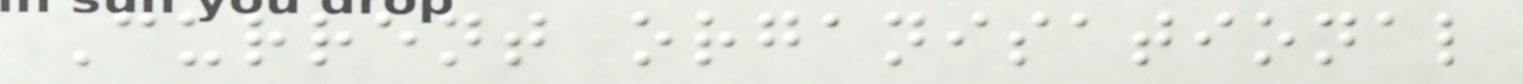Current organisational
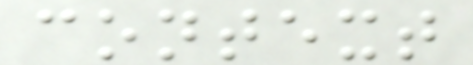context
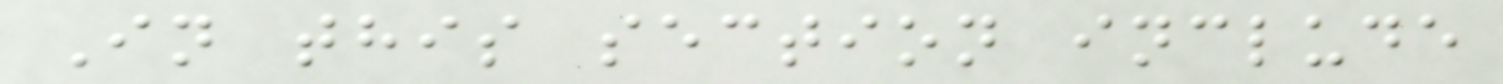In this section include
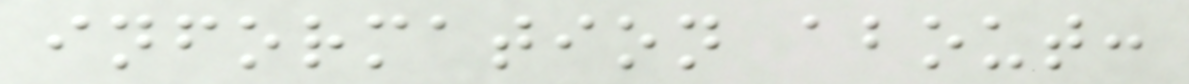information about:
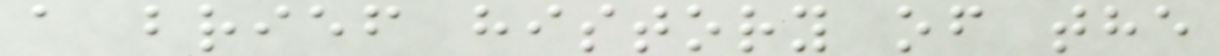a brief history of the
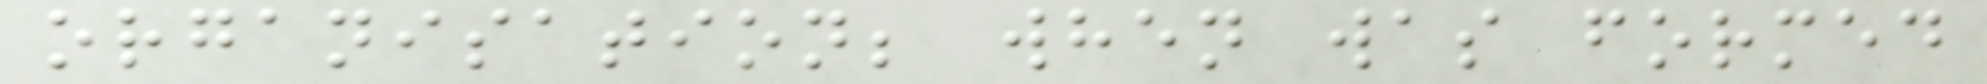organisation; when was formed
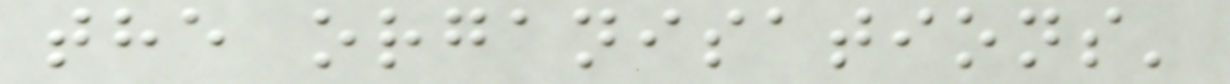the organisations'
